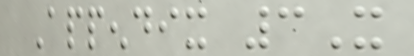Appendix 3X
